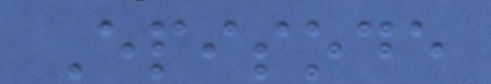Episode
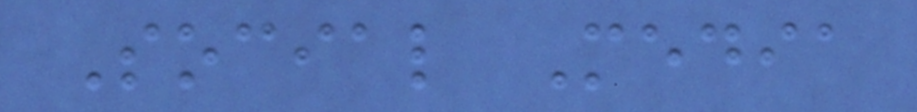Social Media
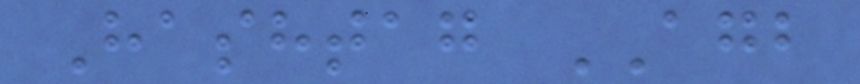Hashtag AGB
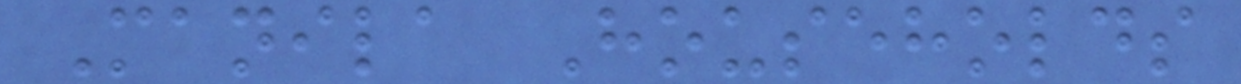Manila Households
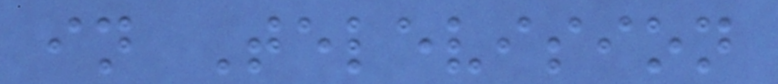in Television
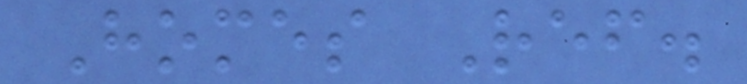Homes Ref.
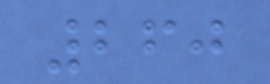260
